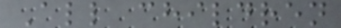All children
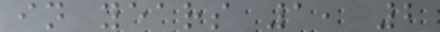in years 1, 2
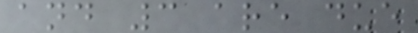and 3 are due
